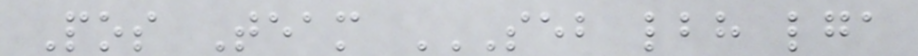Pos Team SEB LBH LGA
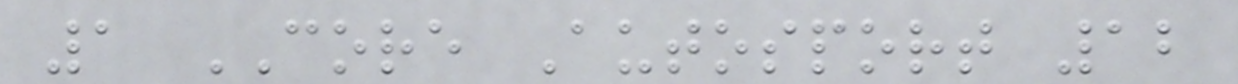1 CORE Autosport 12
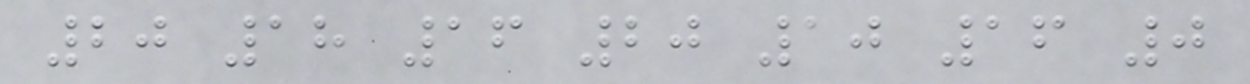20 18 16 20 10 16 0
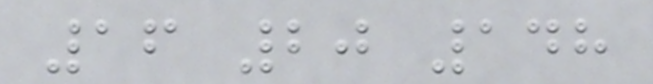16 20 148
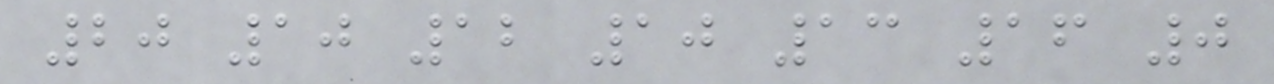20 10 12 10 13 16 0
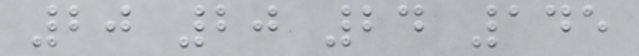20 20 24 145
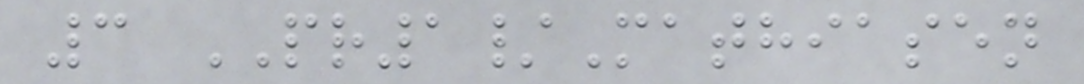3 PR1/Mathiasen
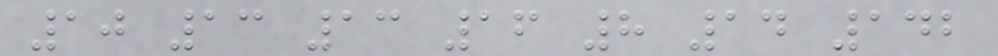10 13 13 16 8 14 142
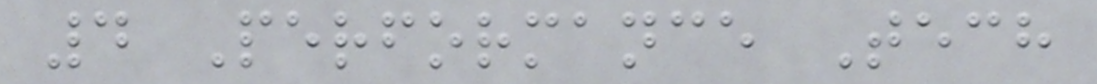4 Performance Tech
